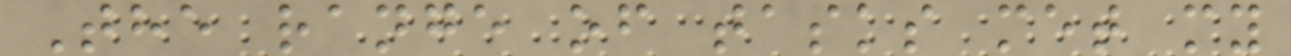The range of tasks met my
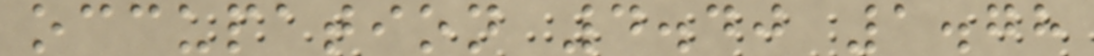occupation 4.40 1.78
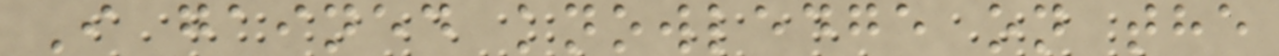I gained knowledge on the
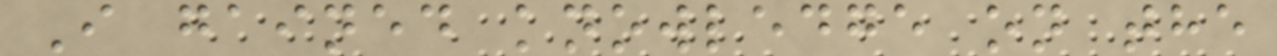I gained knowledge on the
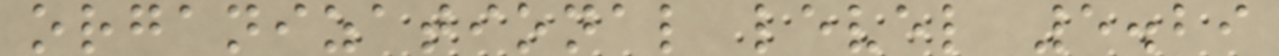organizational level 5.29
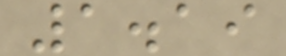1.19
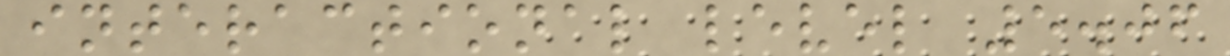interactional level 5.06
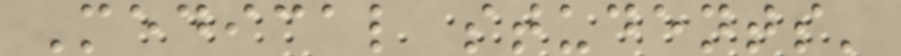Medical students'
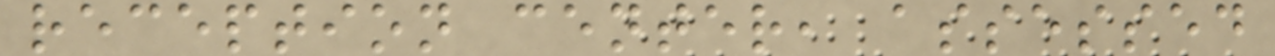reception center, assessed
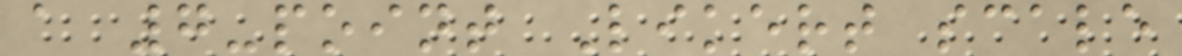a 7-point Likert scale
